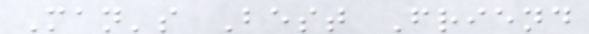Man's Best Friend
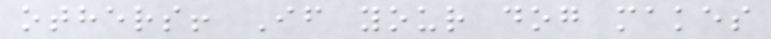others! If your dog makes
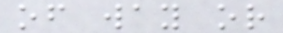of way or
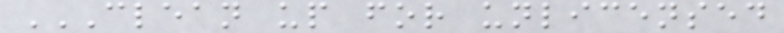CLEAN UP FOR UNLICENSED
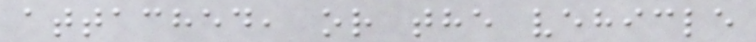attached, or the vehicle
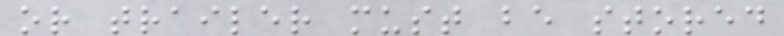or trailer must be stored
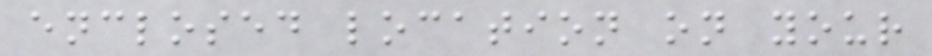enclosed location on your
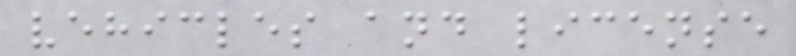vehicles and license
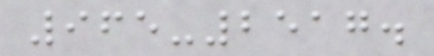965-2517.
